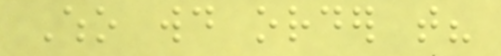Who would order that?
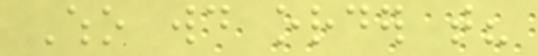Who would order that?
